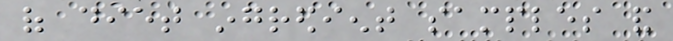of diet ingredient samples and
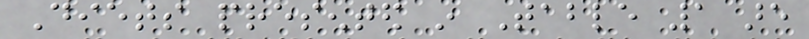Diets presented in Table 1 are
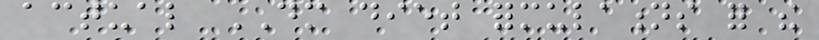actual DM diet formulations for the
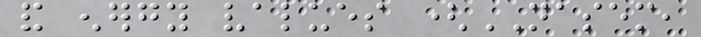and energy values (NASEM,
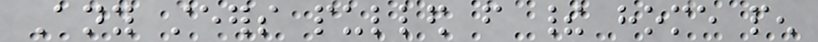Any steers pulled from their home pen
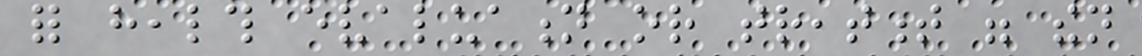for health evaluation or treatment were then
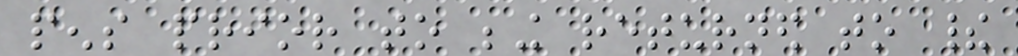pens prior to being returned to their
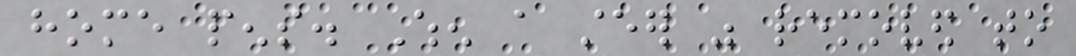home pens. When a steer was removed to
